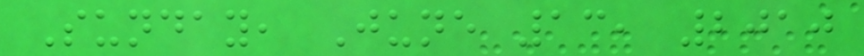Sunday, June 13, 2010
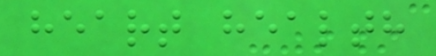heart health
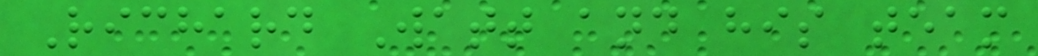Richard Watt and his team
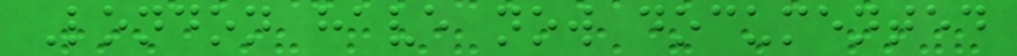London have now documented
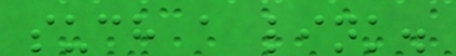such a link.
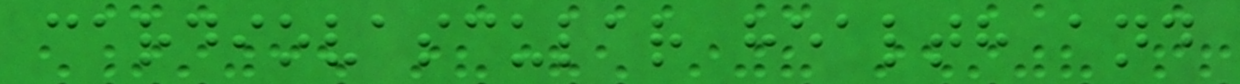cardiovascular health and
